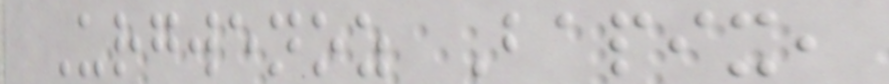Urgwenoz Bapix,
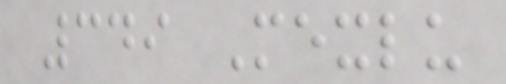349 Mexlu
